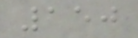150
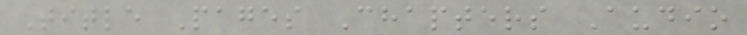Title Pages Chapters Audio
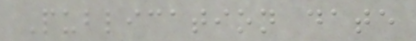Publication date
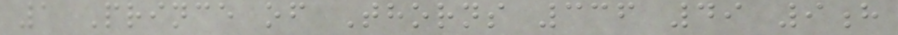1 Prince of Thorns 336 49 9h
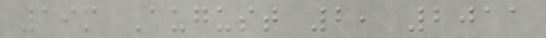19m August 2, 2011
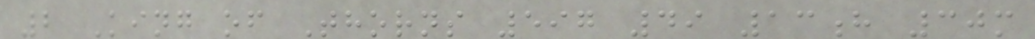2 King of Thorns 597 49 13h 30m
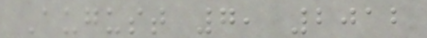August 7, 2012
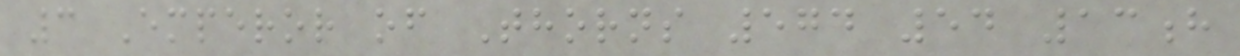3 Emperor of Thorns 574 54 13h
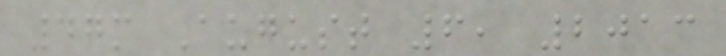47m August 6, 2013
